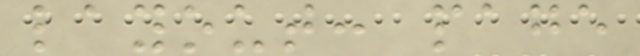layout: page
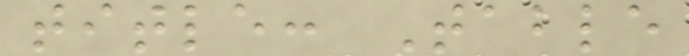title: Table
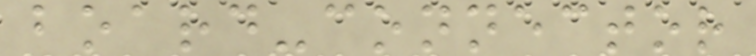board-connector
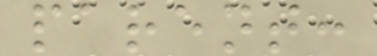parent:
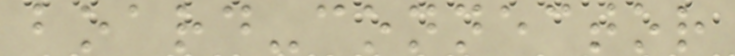board-connector
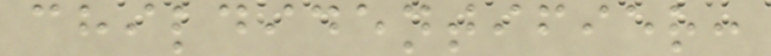childidentifier:
